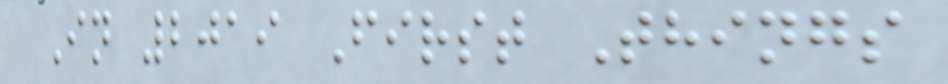In 2019 First Things
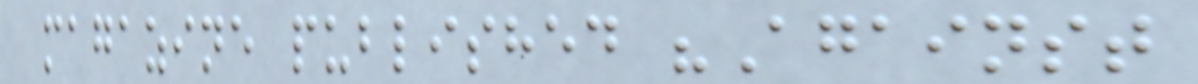magazine published "Against
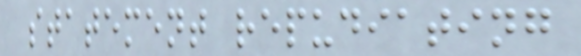statement repudiating
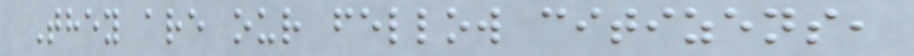They are our fellow citizens,
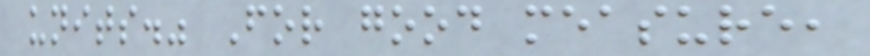units." For good measure,
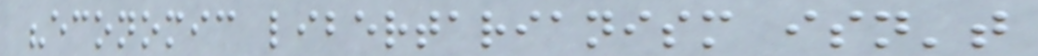"economic libertarianism isn't
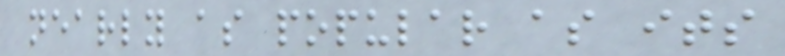nearly as popular as its
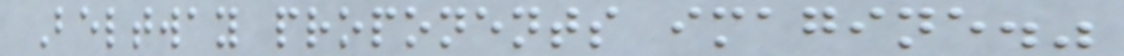Beltway proponents imagine."
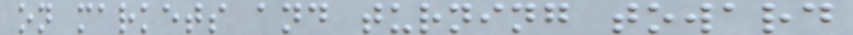on markets and turning toward
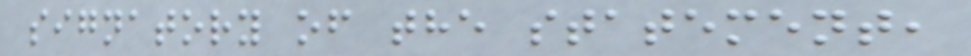signatory of the statement,
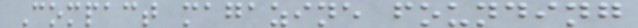Compact magazine founding
